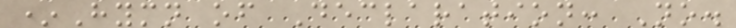*Hymn of Declaration: No.
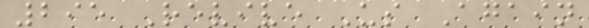295 Revive Us Again
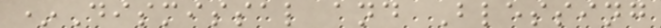*Dismissal and Blessing
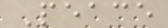Peace
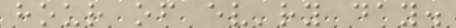hour of ev'ry day.
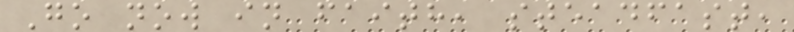Go now in faith, steadfast,
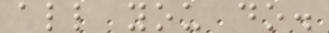all you do.
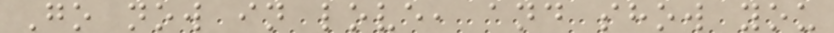Go now in love, and show you
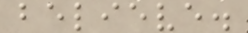believe.
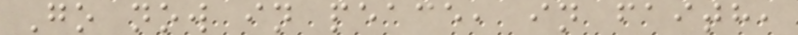Go now in peace, in faith,
